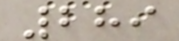289
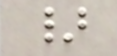}
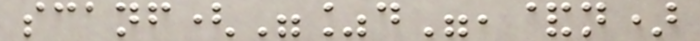scanf("%d",&n)
